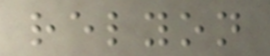relyon
